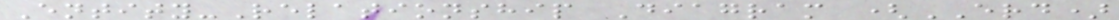Entity-Relationship Diagram (ERD)
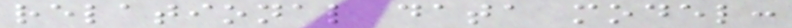relational data model:
